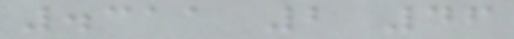.311 2 46
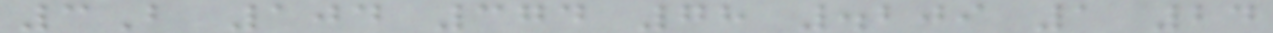3B 104 374 78 .209 1 24
